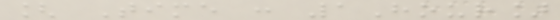[ Time : 1Hour]
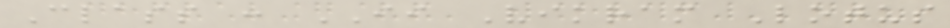Class : II Vikram Lotus
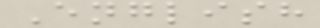English
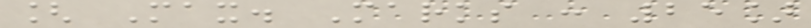[ Max. Marks : 25]
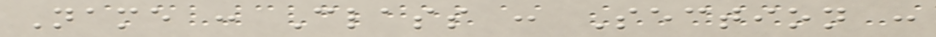Name : Class : Section :
